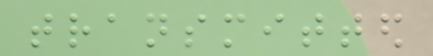transmitted
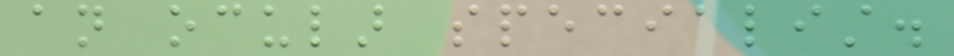an ocular specialist.
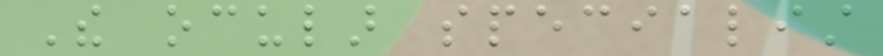The ocular specialist
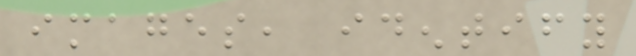images, identify
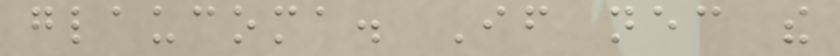glaucoma. If necessary the
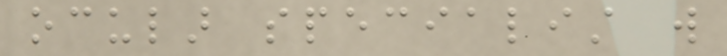ocular specialist will
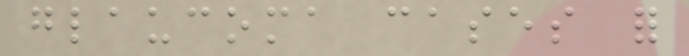glaucoma cases for
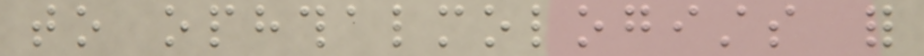to ophthalmologists for
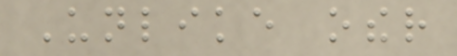Unlike other
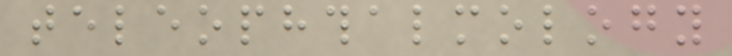teleophthalmology
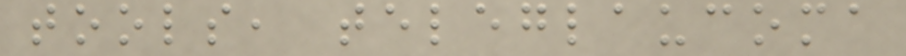tools, teleglaucoma
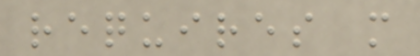requires more
